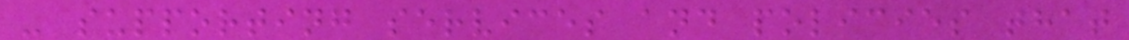- supporting services and policies that
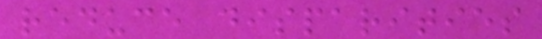reduce disparities
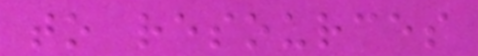to resources
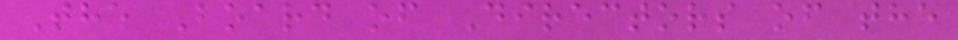The Board of Directors of the
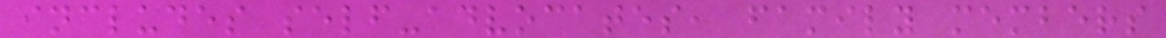includes self-advocates, family members
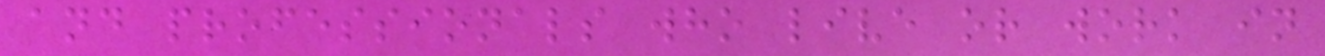and professionals who live or work in
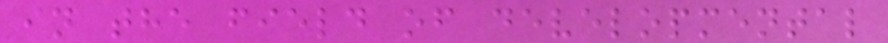in the field of developmental
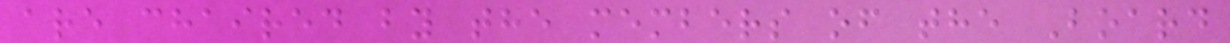are chaired by the members of the Board
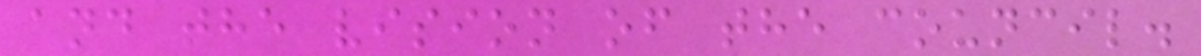and the vision of the council.
